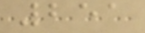251
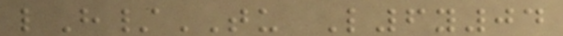lH/TU L6y04
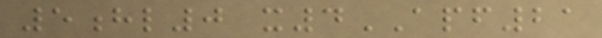5hl0 x4APF21
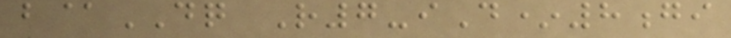b@DQ R7-iD*8gi
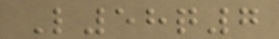L58q7
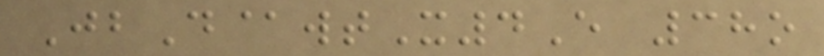JbD@wtX4E 38o
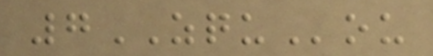7ZQUou
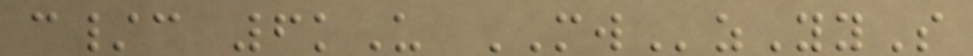c/c 6kU MWzYyS
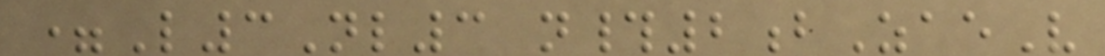=L3Nl3 n#2bZaeV
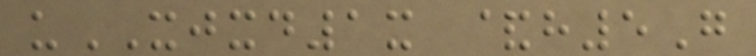uXJXD1x &h5G
